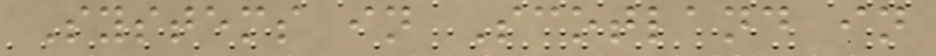Systems in Scotland in
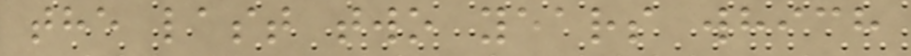the last two years which
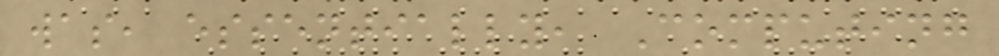was, essentially, Computing
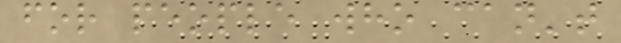for people who can't
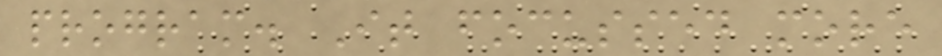program. It focussed more
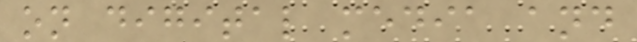on digital media and
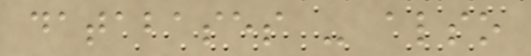databases - also
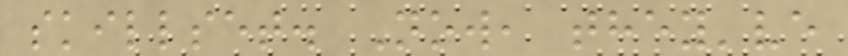skillset. Now, they've
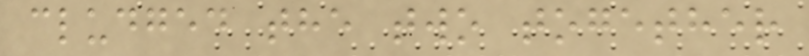cludged the two together
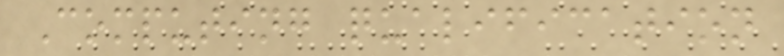Computing qualification
